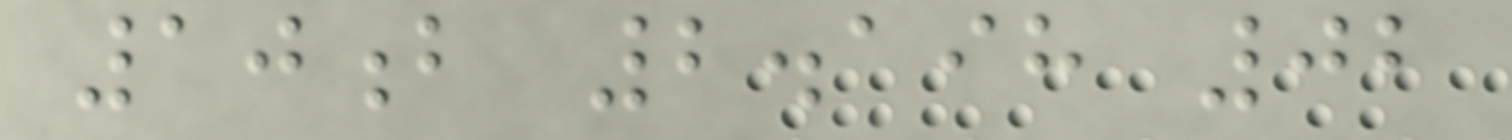10b 2.198 02
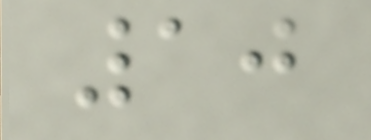10
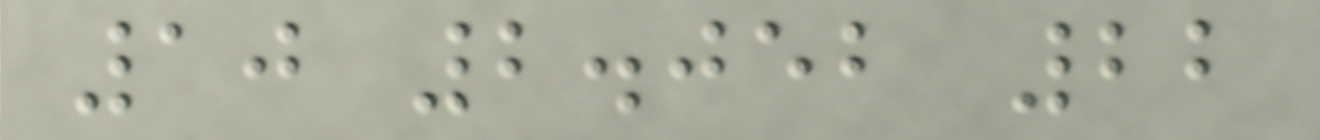10 2.052 22
